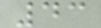43
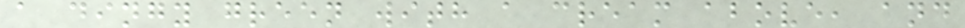a dingy green with a cream above, and
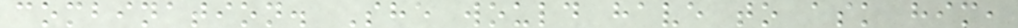combination. She would have to ask him,
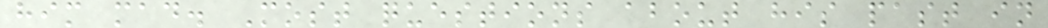him mad. Most questions about his past in
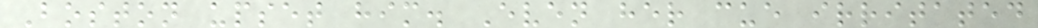Boston upset him. Even her cue irritated
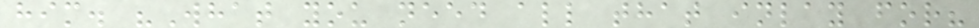him. "What you need all that inlay for?
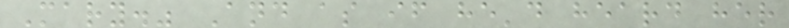Mary." And as if he'd heard her
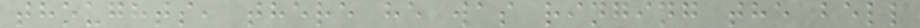thoughts, there he was ringing the bell
